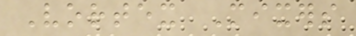Vortex Mixers
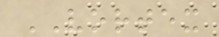VORTEX
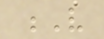V
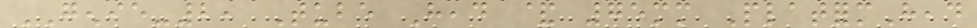GENIE-2, Tube Head & 75mm PlatformHead
